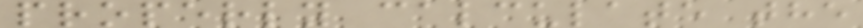properly calculate the
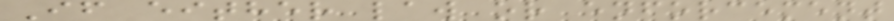If either law or enforcement
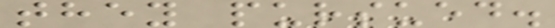they pursued.
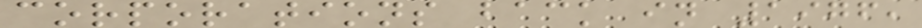corporations back in 1976,
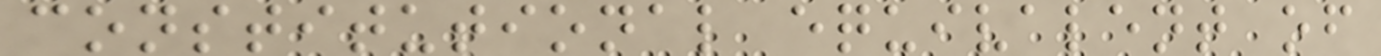constitutional equivalent of
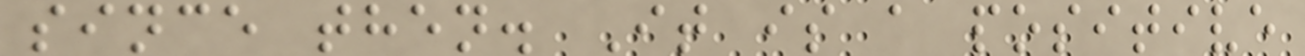since then. It is a positive
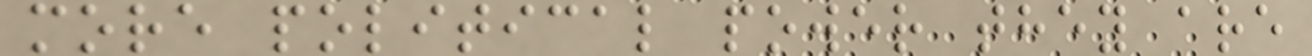more political power they are
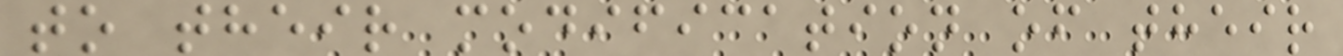to their modification of their
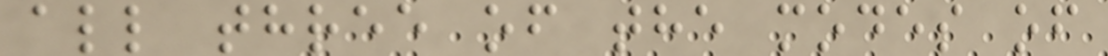all three of the modes of
